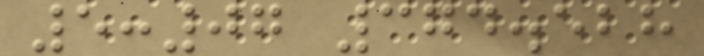5:07 374.528
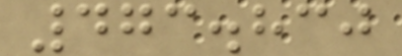473.830
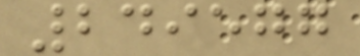249577
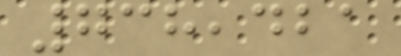738,421
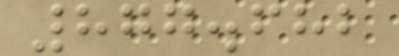877.682
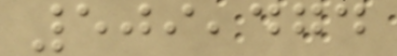509,474
